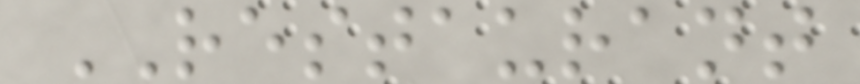RESTAURANT
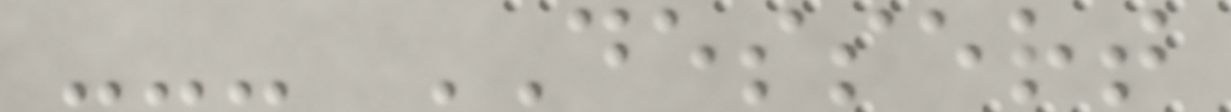--- DESSERT
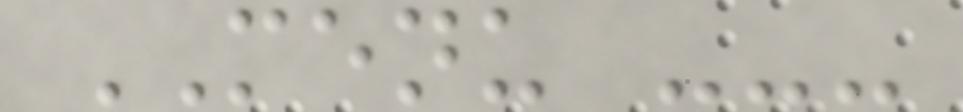MENU ---
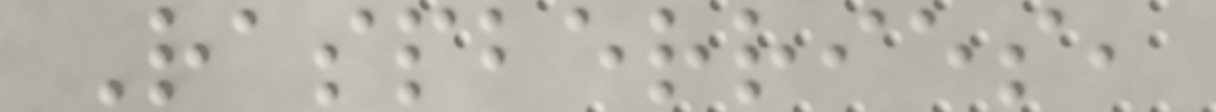Raspberries,
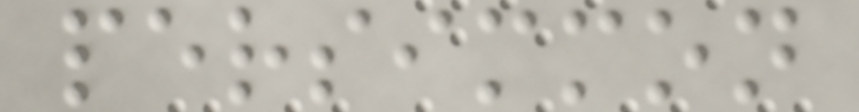persimmon
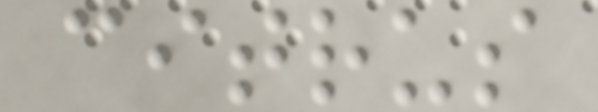citrus
